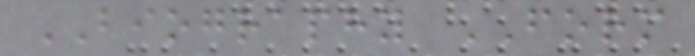BIOGRAPHY FORM
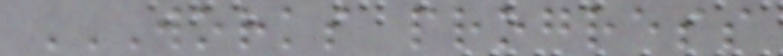WORKS PROGRESS
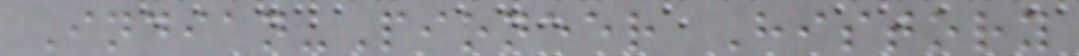Indian-Pioneer History
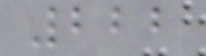222
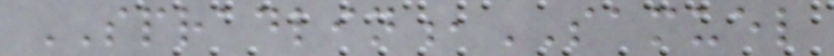SPRADLIN,SAMUEL
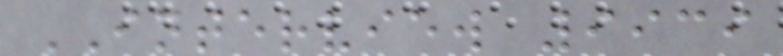INTERVIEW 9939
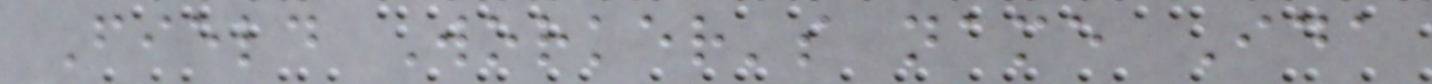Field Worker's name Ida
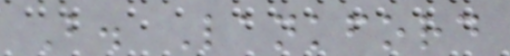B. Lankford
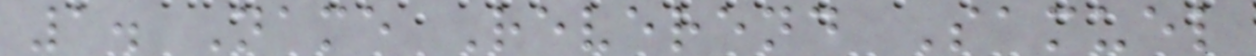1. Name Reverend Samuel
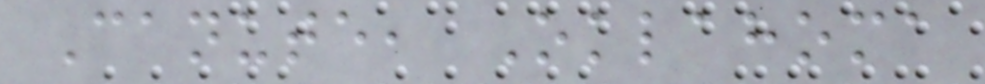Canute, Oklahoma
